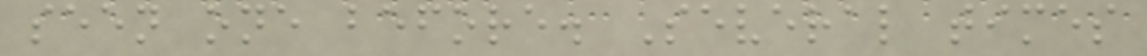seen one before. Several times
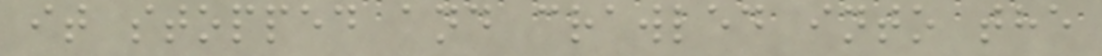it stopped and crawled into the
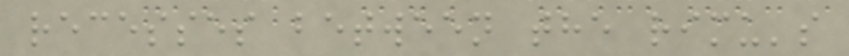recesses between the rimu's
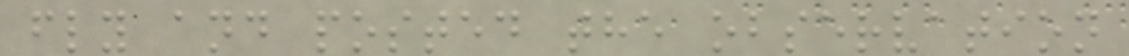fly and posted the observation
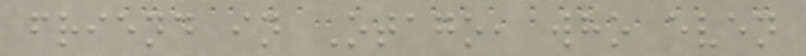friend in Otago, who even
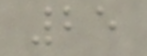25
